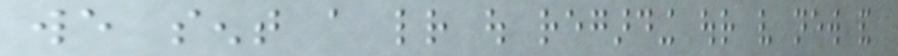we sent a letter out regarding our very new and
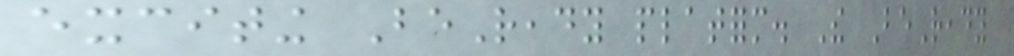exciting BeReady platform. The BeReady
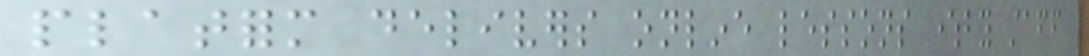platform delivers online lessons whereby staff
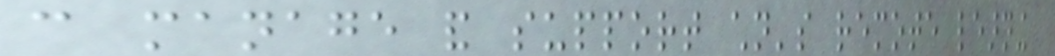can manage and support children's remote learning
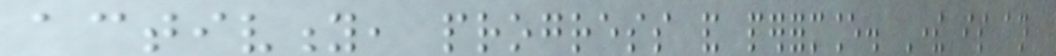activity, progress and performance. There is an
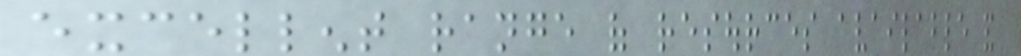excellent range of resources available and
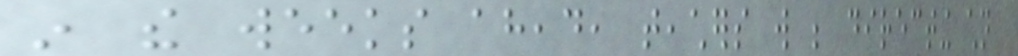in the weeks ahead, teachers will be directing children
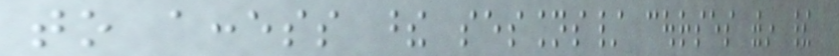to access these sessions/ courses within their
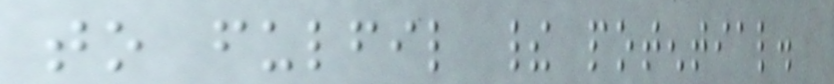to fulfil their potential.
